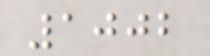1002
